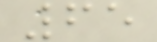65
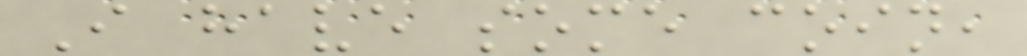I have some coin,
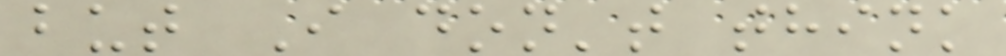but I don't think
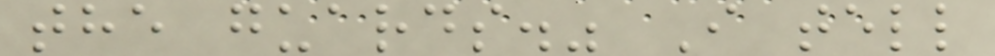the guards." I tell
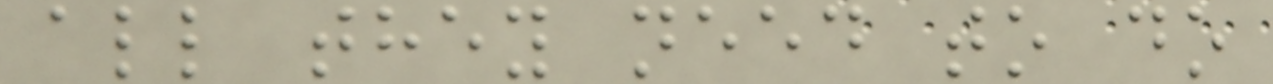all they need to do
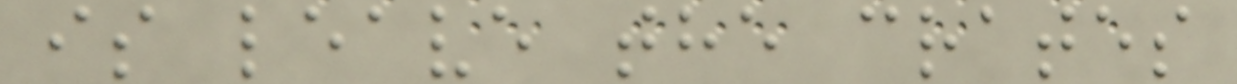is leave the crates
